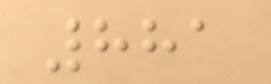881
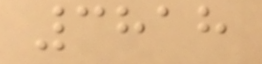3818
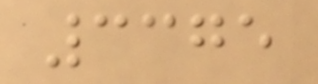3375
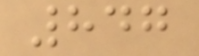847
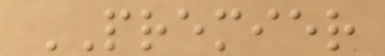PREMIER
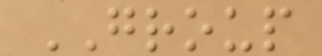GROUP
